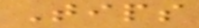Tips
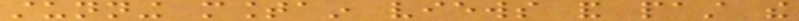stunning mountain views and past the
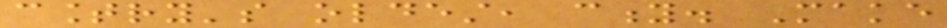country's oldest, city. Make
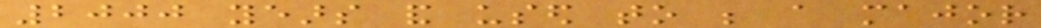2000 years and used to be a major
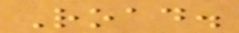Road.
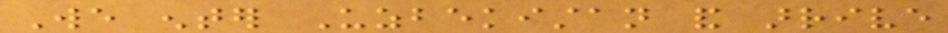We enter Uzbekistan and arrive
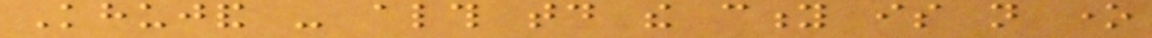Khujand - although today the city is not one
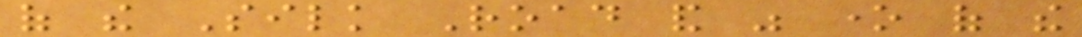of the Silk Road and was one of the
